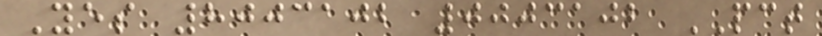Yes 8003102 0003102 PCT
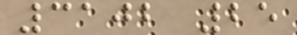3102 25
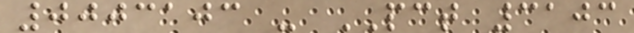0003103 - PCT 3103
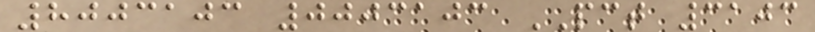8003103 0003103 PCT 3103
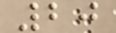20
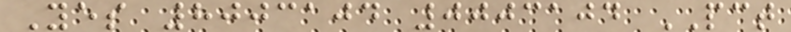Yes 8003104 0003104 PCT
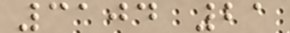3104 21
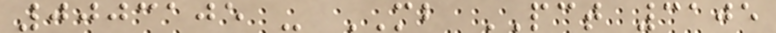0003105 - MB PCT 3105
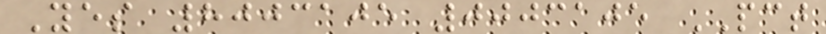Yes 8003105 0003105 PCT
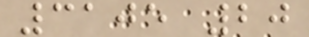3105 20
